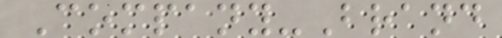Company-Brand
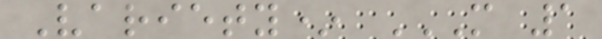Variety* M 1
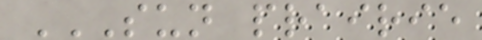SUN PRAIRIE
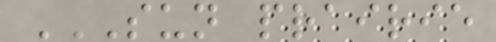SUN PRAIRIE
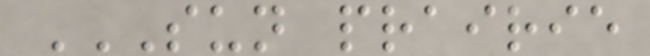SUN PRAIRIE
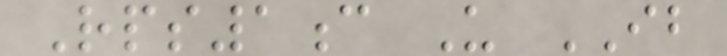Rps1c U IB
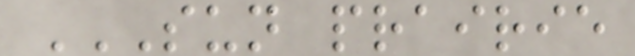SUN PRAIRIE
